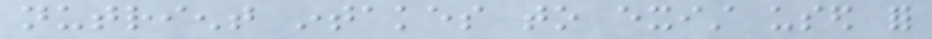nutrient intakes to exist used for
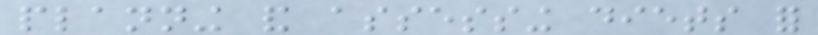planning and assessing diets for
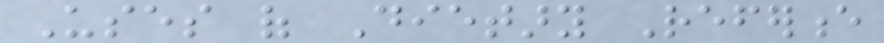Uses of Dietary Reference
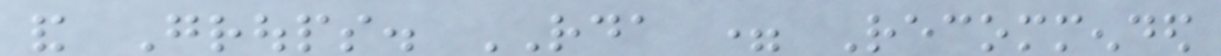and Groups. RDA = Recommended
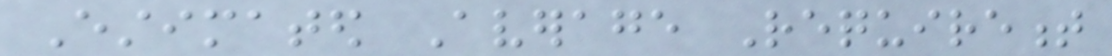Estimated Average Requirement
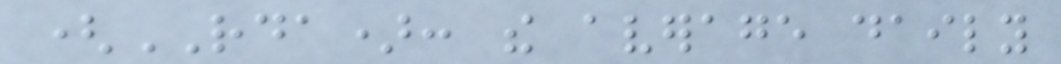(RDA): the average daily
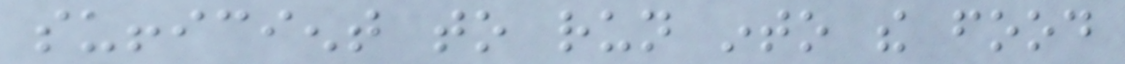sufficient to run into the food
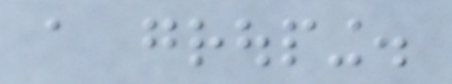a grouping.
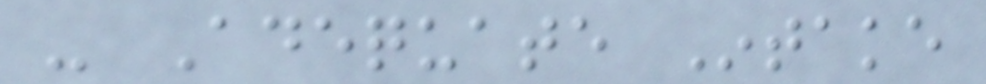- Adequate Intake
